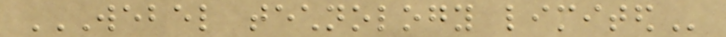WEBEL TECHNOLOGY LIMITED
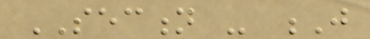SECTION - J
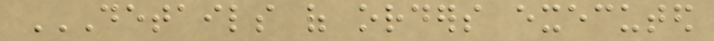DETAILS OF ORDERS EXECUTED
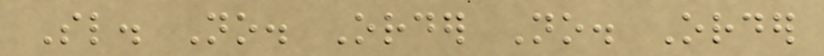Sl. No. Order No. Order
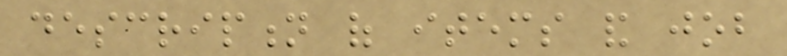description of items and job
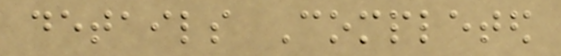details Completed
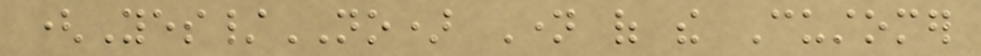(Yes/NO) Name of the Customer
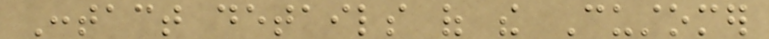Contact details of the Customer
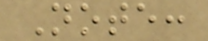Note:
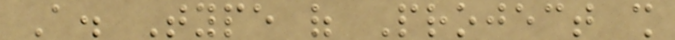A. Type of Project shall
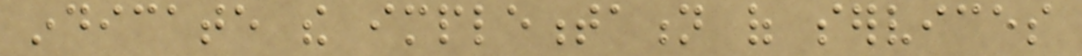indicate the implementation of services
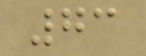73
